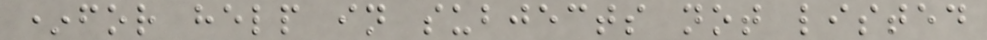*for help in subjects not listed
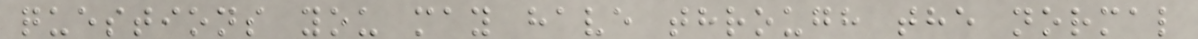questions you may have through the normal
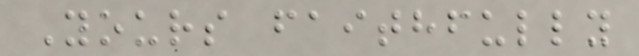Yours faithfully
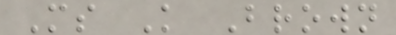Ms K Brown
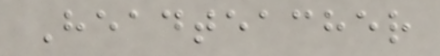Headteacher
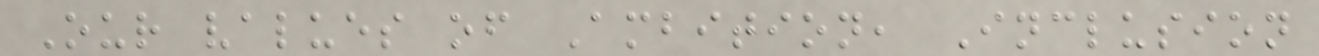Our values of Ambition, Inclusion
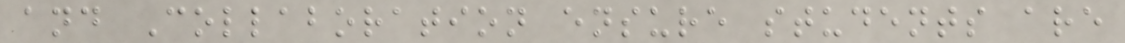and Collaboration ensure students are
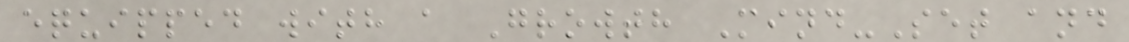equipped with a Growth Mind-Set and
